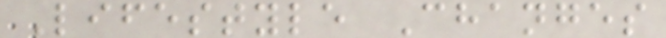Lifestyle Changes
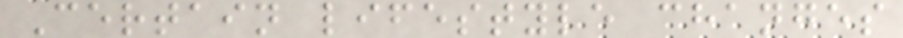Certain lifestyle changes
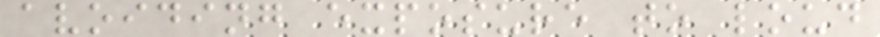avoiding exposure to loud
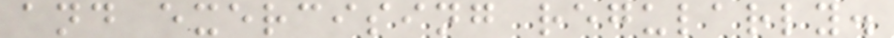and exercising regularly.
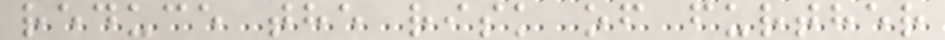reduce the risk of further
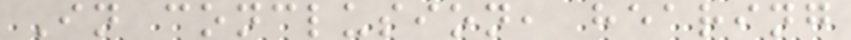In conclusion, hearing
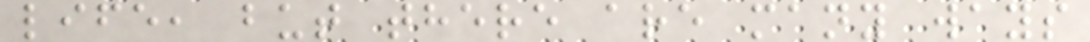life, but there are many ways
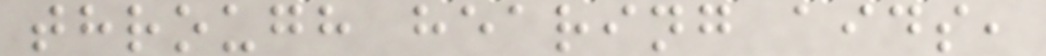through hearing aids,
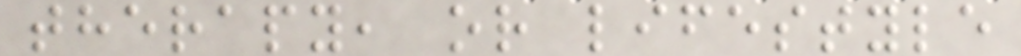therapy, or lifestyle
